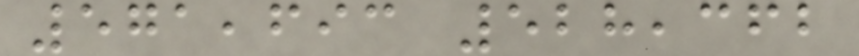571,693 528,362
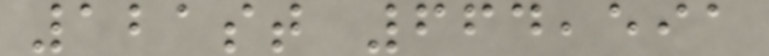121st 664,591
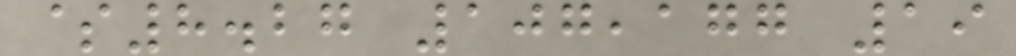$8.27 107,177 19
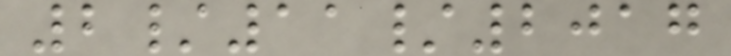2/11/2017
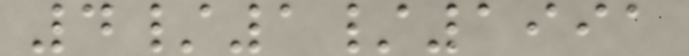4/1/1991
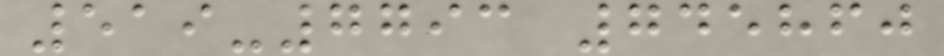519-7793 745860
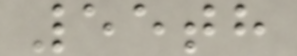55th
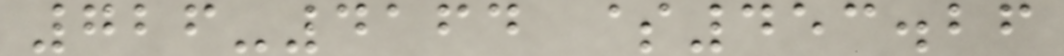726-4164 $453.26
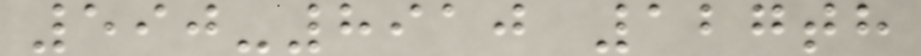590-8910 127th
